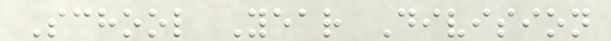School Year Division
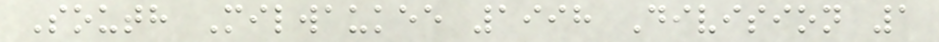South Milwaukee 1998 Division 1
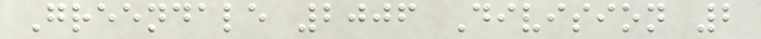Greendale 2006 Division 2
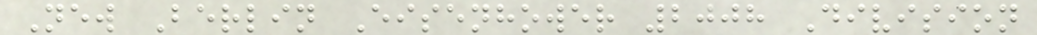New Berlin Eisenhower 2008 Division
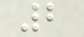2
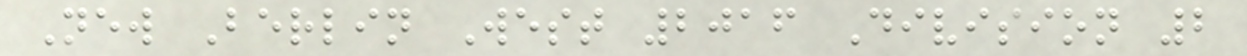New Berlin West 2016 Division 2
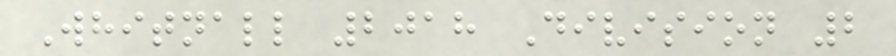Whitnall 2018 Division 2
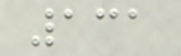131
